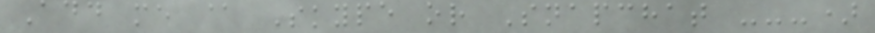Add me @ Skype or Snapchat ---)
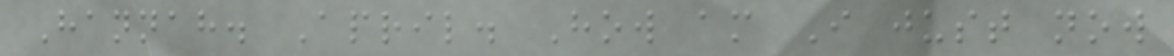Hannah. April. How am I just now
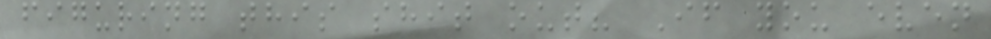figuring this shit out? If you even
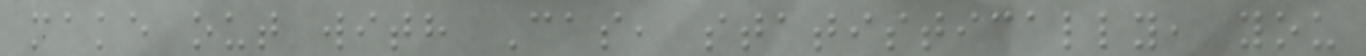make out with Cas, statistically, you
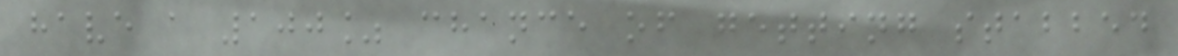have a 100% chance of getting stabbed
